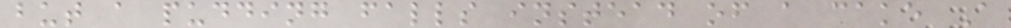but a pudding falls instead of a cake A
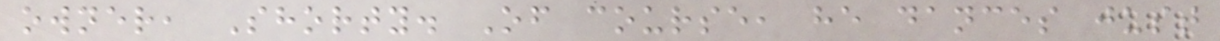owner, Shorty. Of course, he dances just
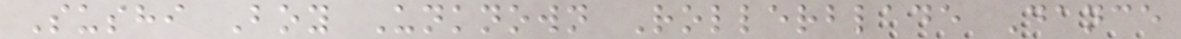Sushi Boy Unknown Rollerblade Dance
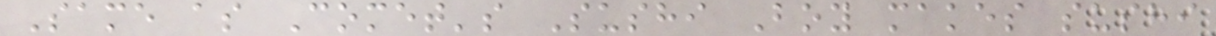Same as Comet's Sushi Boy makes sushi
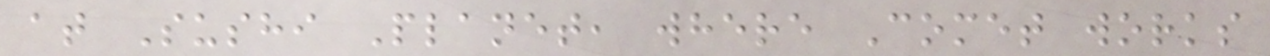at Sushi Planet, where Comet works
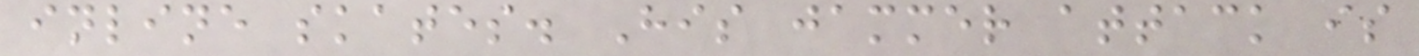inline skates. His jammer attack is
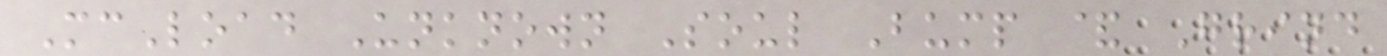McLoad Unknown Soul Bump & Grind
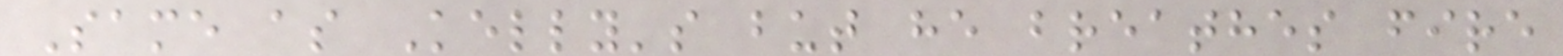Same as Kelly's but he breathes fire
